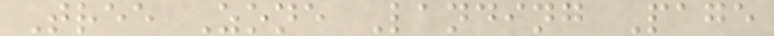Tree Zone Landing Page
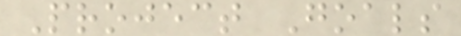Project Goals
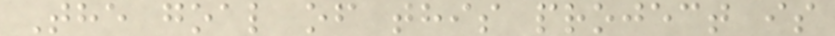The goal of this project is
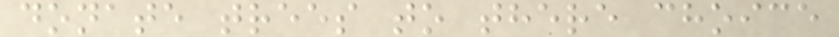donate trees to there choice
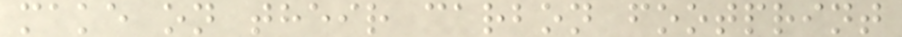make on their carbon footprint
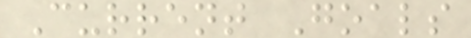Current Goals
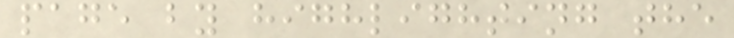page by highlighting the
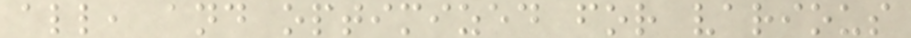all, and optimized for various
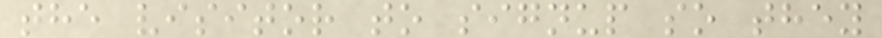the visitor to signup so they
